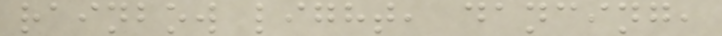rainbow light, dancing,
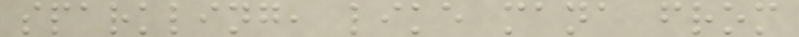sparkling, like mana from
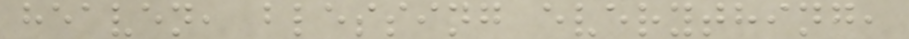heaven, blessing everything,
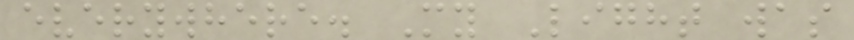everywhere. My Light was
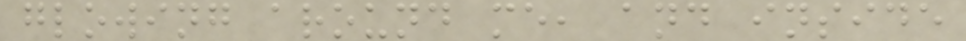glowing around me, and inside
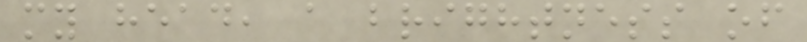my head, a brightness of
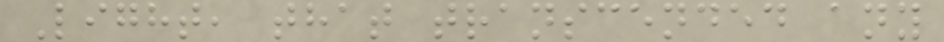Light, that transcended any
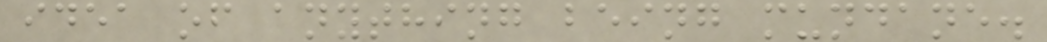idea of anything being mundane.
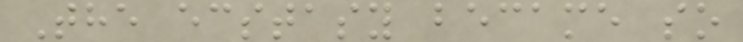The ecstasy became so
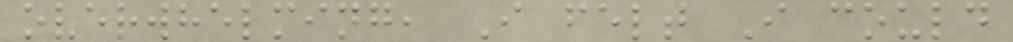overwhelming, I felt I could
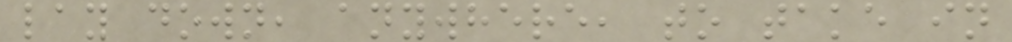lay down, anywhere, to take in
